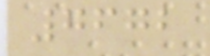7672
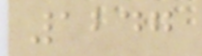1247
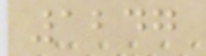1247
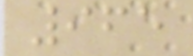965
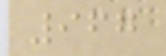967
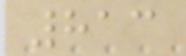813
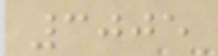3005
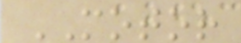MOTOR
